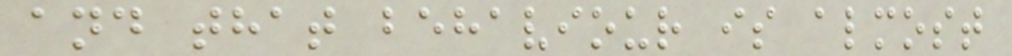and that behaviour is almost
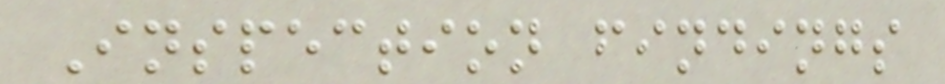Inspection findings
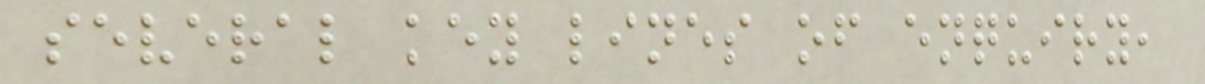several key lines of enquiry,
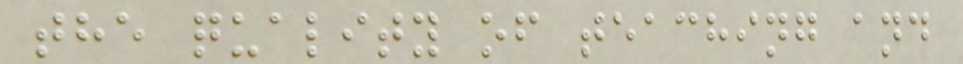the quality of teaching and
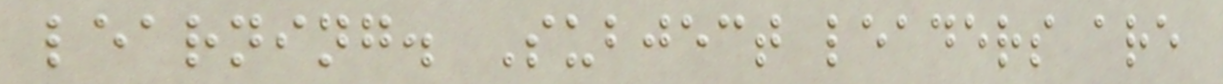learning. Subject leaders are
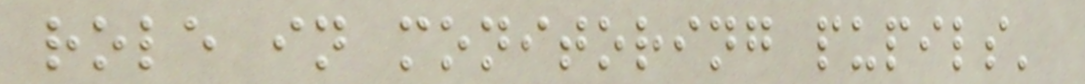role in monitoring pupils'
